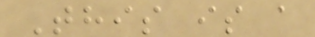This is a
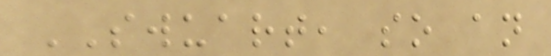SWUART, so an
